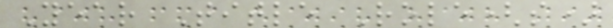Year Title Role(s)
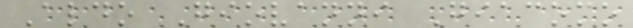Aldo Giovanni Giacomo
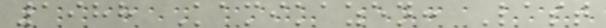1988 Kamikazen: Last
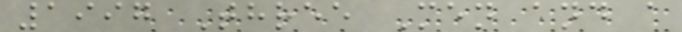1997 Three Men and a
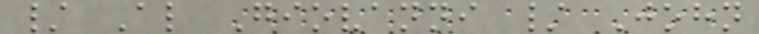/ Al Giovanni / John
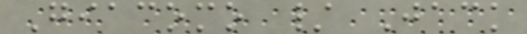Giacomo / Jack
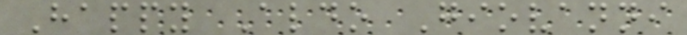Happy Aldo Giovanni
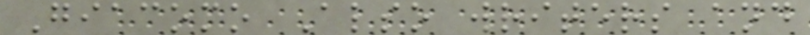Giacomo Also writers and
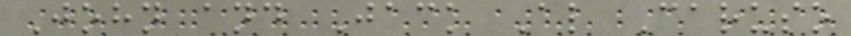John and Jack Al Caruso
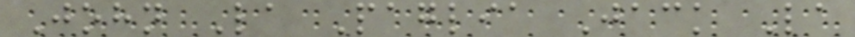John La Paglia Jack La
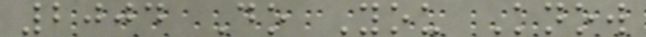2004 Do You Know
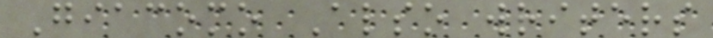Giacomo Also writers
